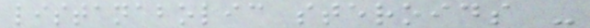listanabolic steroids -
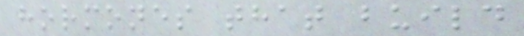hormones that build
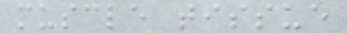muscle tissue
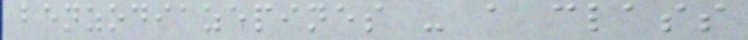benzodiazepines - a class
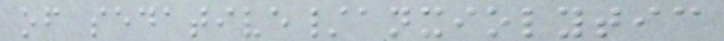of sedative/anxiolytic
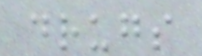drugs
